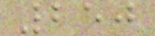250
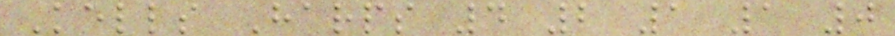Kells Harps 4 2 1 1 0
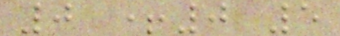0 +0 5
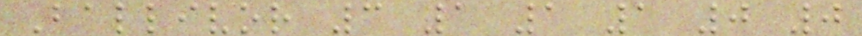Ballivor 3 1 1 1 0 0
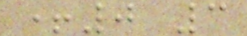+0 3
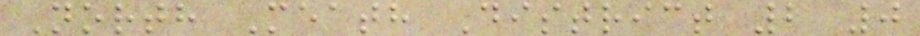North Meath District 2 0
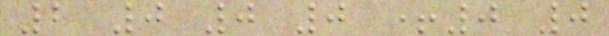2 0 0 0 +0 0
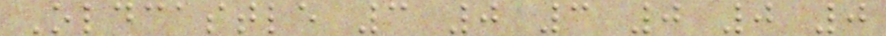Oldcastle 3 0 3 0 0 0
